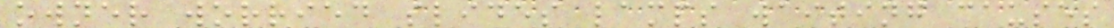owner worried slides lamps waiting causes
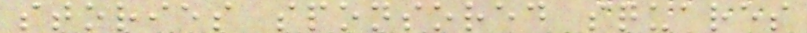stories sponsored squares
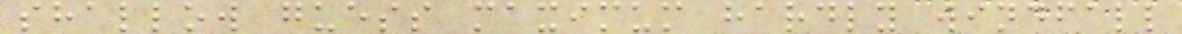shallow guess maximum hardly windfall
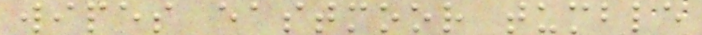wipes eastmoor tumble
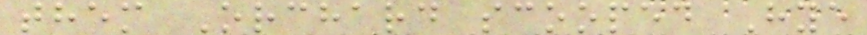them Orchard scooped Hye
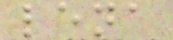lena
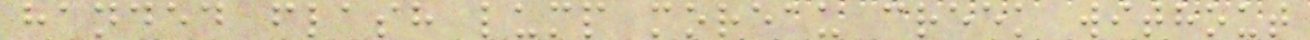handed flash lump moreau creek without
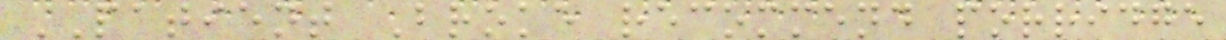PATIENT Broke recommend porridge
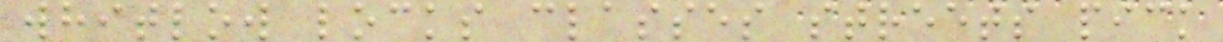whitlow locks classes streets pick
